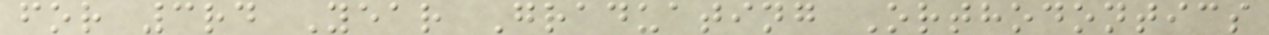for 3rd Year Graduating Orthodontics
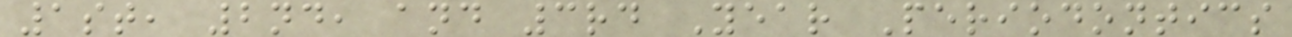1st, 2nd, and 3rd Year Periodontics
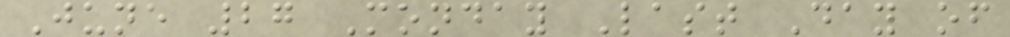June 27 Monday Last Day of
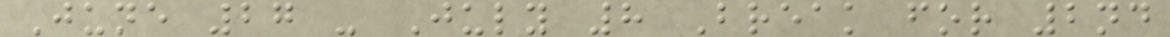June 27 - July 8 Break for 2nd
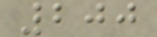200
